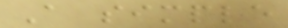A simple
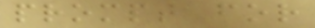prompt for
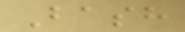Bash
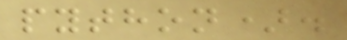python).
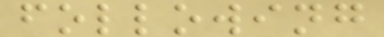following
